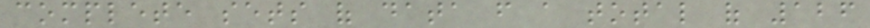complete sets of data from a total of 126
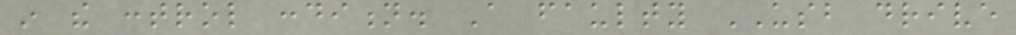in the control condition. A faulty USB drive
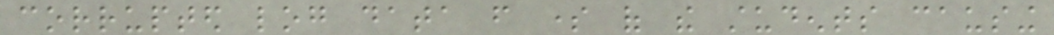corrupted log data from some of the students causing
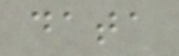data
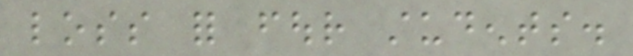loss for four students.
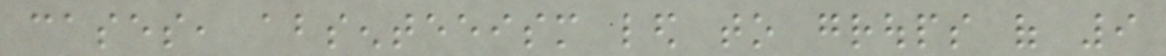cases, absenteeism led to groups of 9
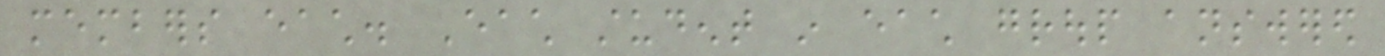members each. Each student in each group answered
